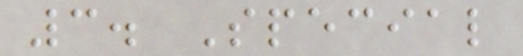3. Special
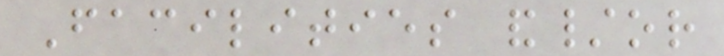Facilities and/or
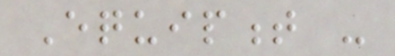Equipment -
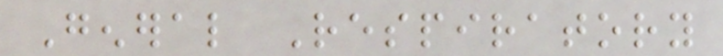General Respiratory
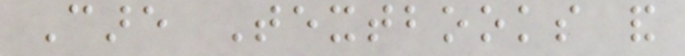Care Textbooks and
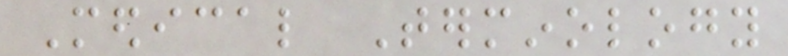Medical Terminology
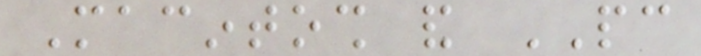Macintosh and PC
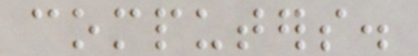computers.
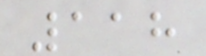118
